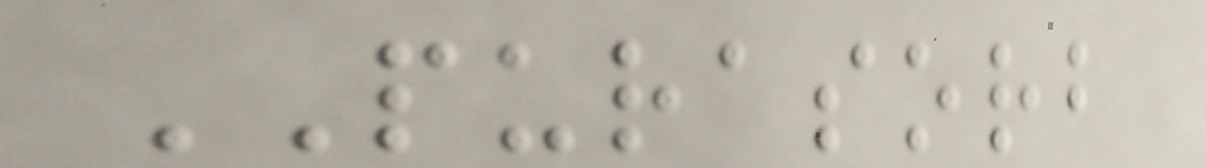PURASORB
